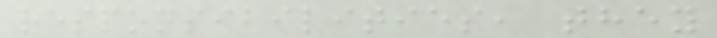responsibilities, they
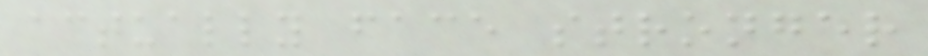actually face stronger
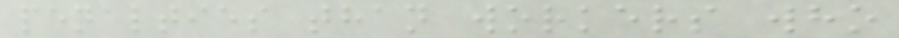penalties than workers who
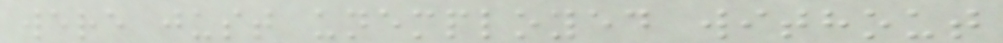were just unemployed without
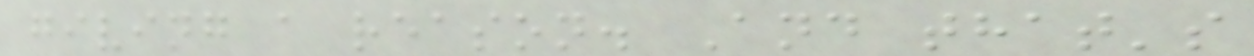giving a reason. And that's
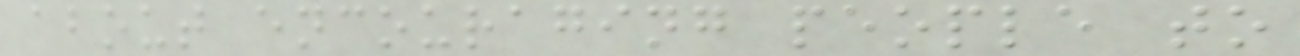about encouraging people to
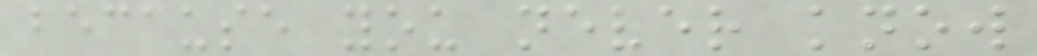because you never know
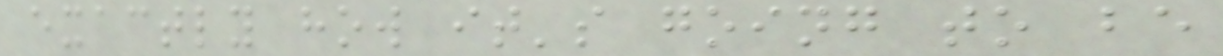exactly how it's going to be
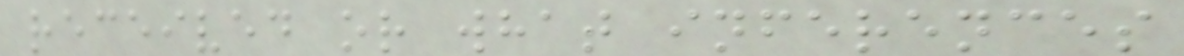received or what inferences
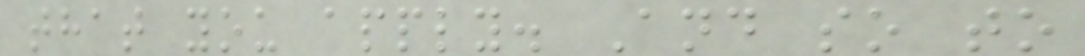that you apply. And so to
